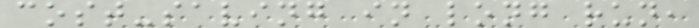cost-saving in long run,
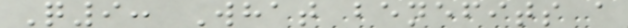Q9: What benefits a
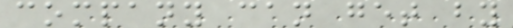company can get by
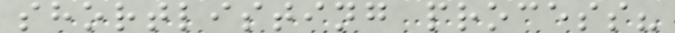shortlisting process?
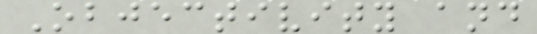Objectivity and
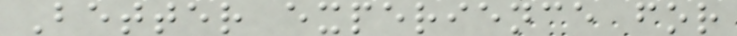Better experience for
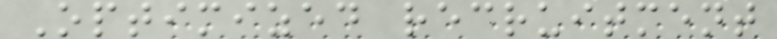Optimized recruitment
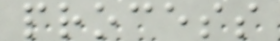process
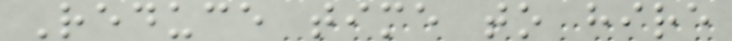Reduce time to hire
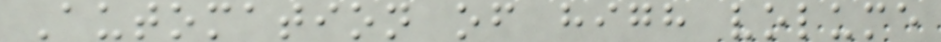Automation of high volume
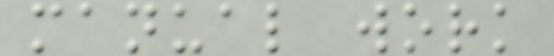manual work
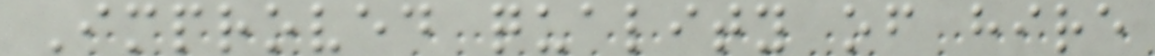Improved quality of hire
